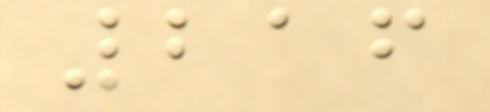216
